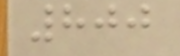800
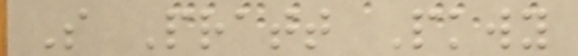S Pratt Pkwy
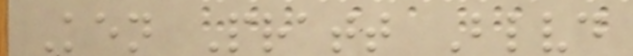Ken Pratt Blvd
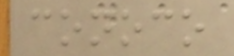conoco
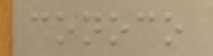conoco
